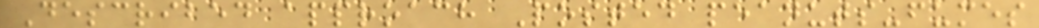Described approach Posted peanuts-fumes
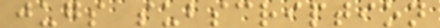jugs subscription
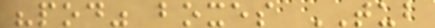"pod" boxes TUB
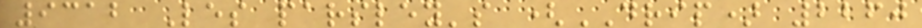9312 Les parsley's (DRIP) 2260
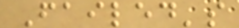Failed's
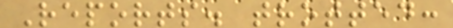Reports. trotted:
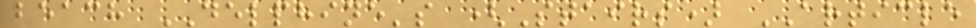beach DELPHINE's (Stairs) ARTICLE
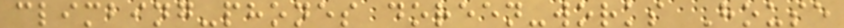climbing-phones doreen-works House
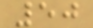50
